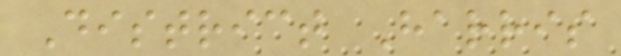District Harris
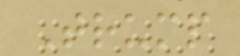Trump
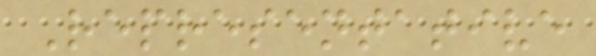Representative
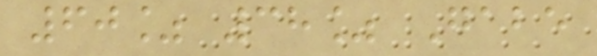60% 38% Gabe
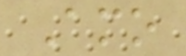Amo
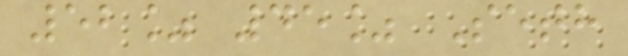52% 45% Seth
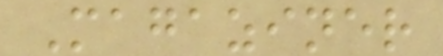Magaziner
